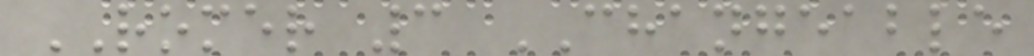ROMER 3 CHANGEABLE
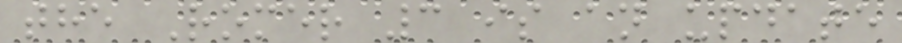the Romer 3 is an update
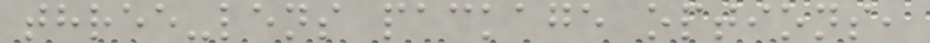three-lens package options,
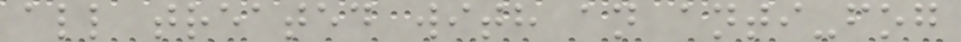all treated with an anti-fog
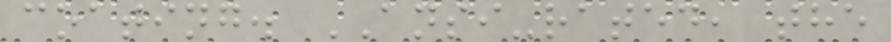coating. ANSI-rated, the
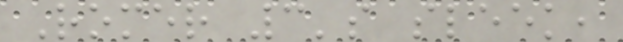Romer 3's sleek,
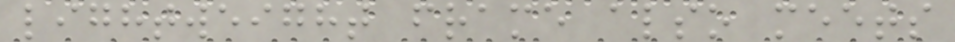lightweight frame also meets
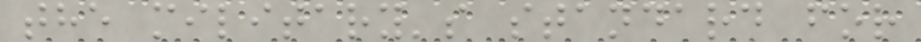the military's standard for
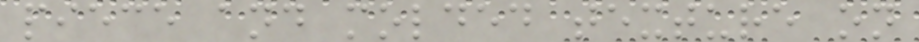piece and molded texture on
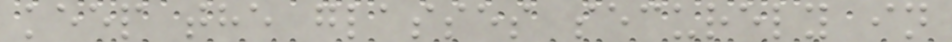keep the glasses securely in
